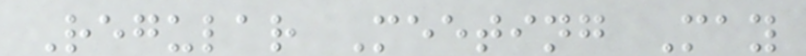Regular Meeting May
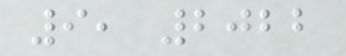9, 2022
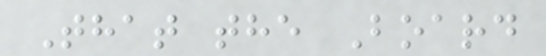That the Board
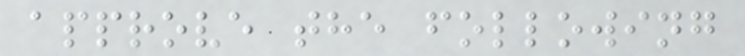approve the following
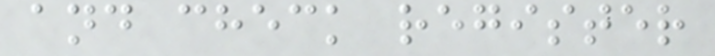and check register
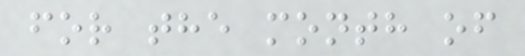for the month of
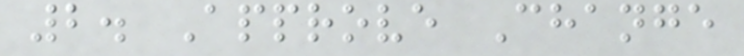2. Approve Change
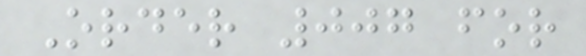Order 007 for
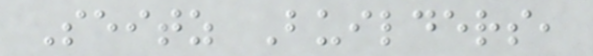Seitz Builders,
